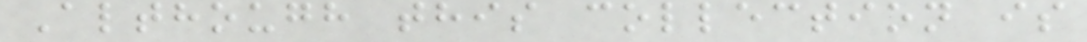Although this collection is
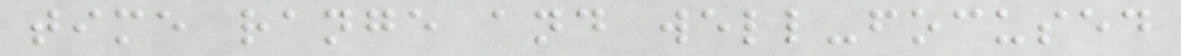time range and well-focused
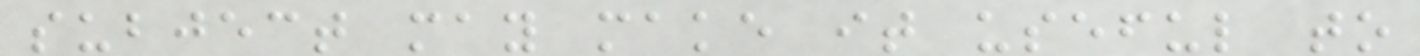subject may make it useful to
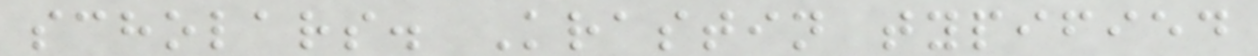scholars. Krastin typified
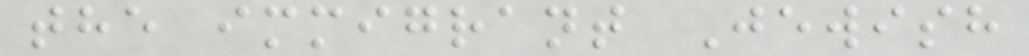the immigrant Jewish
